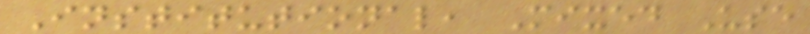Institutional, Mixed Use
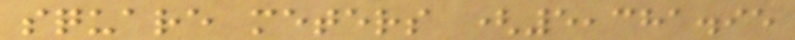square meters (5,381.95
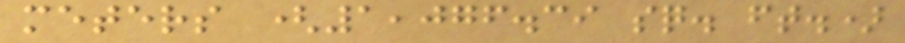meters (1,076.39 sq. ft.)
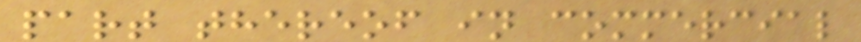part thereof in commercial
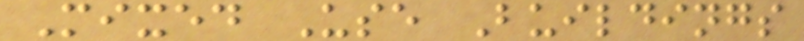Mixed Use Buildings
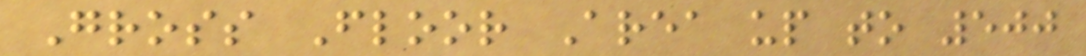Gross Floor Area up to 500
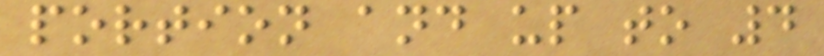portion and up to 4
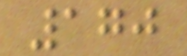170
